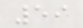59
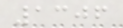1306
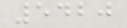5420
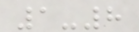1-8
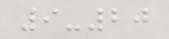9-20
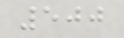500
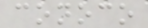conoco
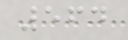564
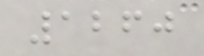1260
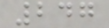247
